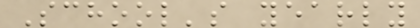School's yearly
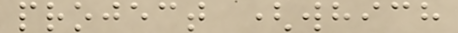project (which
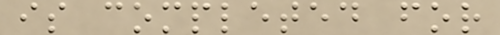is completed for
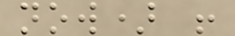now) !
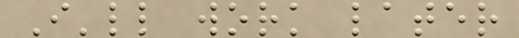I'll work later
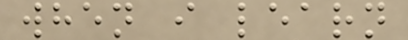when i learn
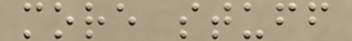more stuff
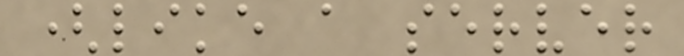(like a server
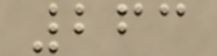263
